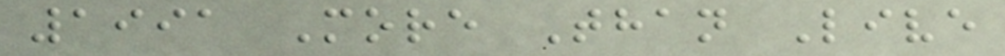1991 More Than Live
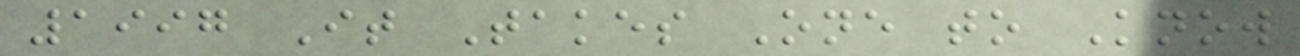1997 It Takes One to Know
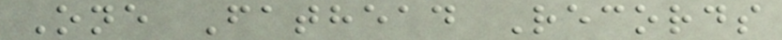One Fathead Records
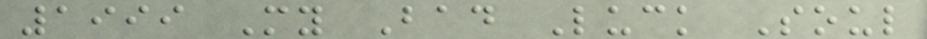1999 My Bad Luck Soul
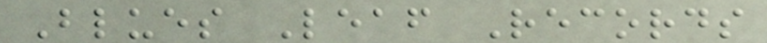Blues Leaf Records
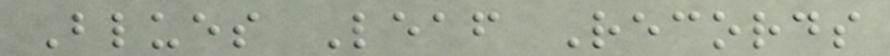Blues Leaf Records
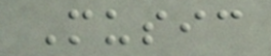Music
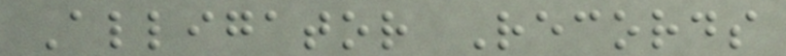Alligator Records
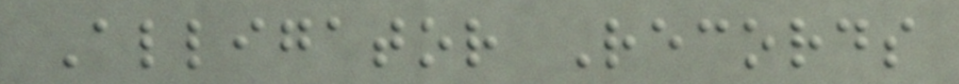Alligator Records
